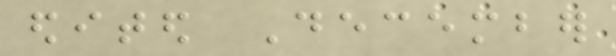edited December
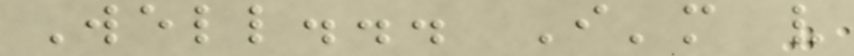Well... I'm very
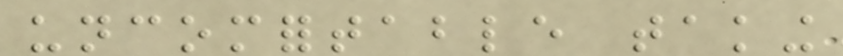uncomfortable taking
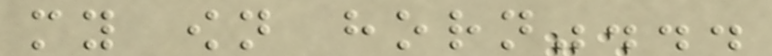my own horn"...
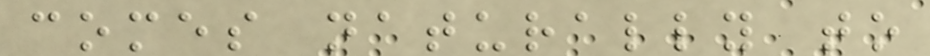comes naturally to
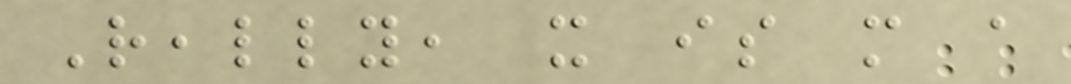Really, it is more a
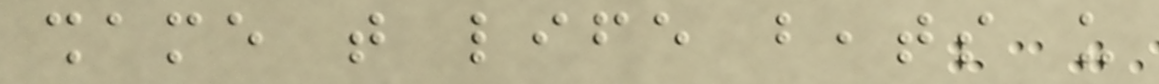shame that life beats us
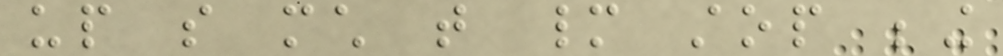up so much that many stop being
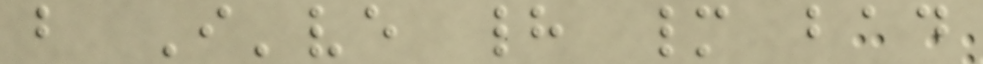but I've had many bad
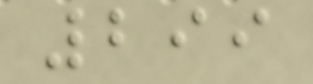299
